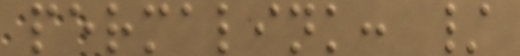permalink: /
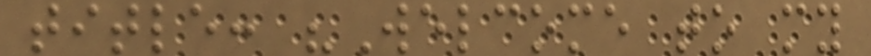title: "Welcome to my
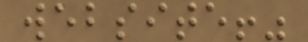website!"
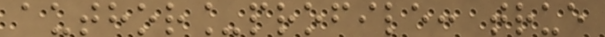author_profile: true
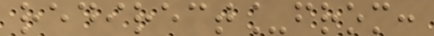redirect_from:
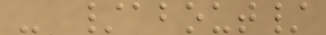- /about/
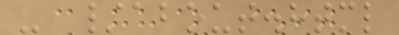- /about.html
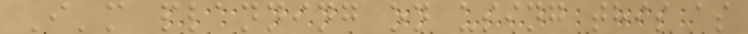I'm planning on using this as
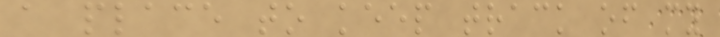a place to keep track of my
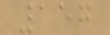157
